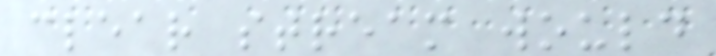clear stream would
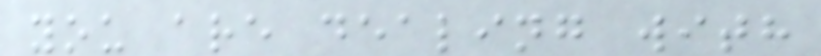you are dealing with
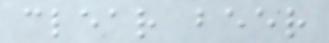clear beer
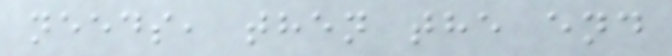needs, then the end
